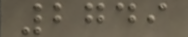2749
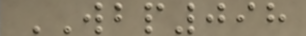WBP098
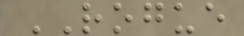ROGUE
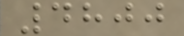4800
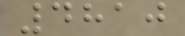4810
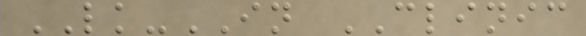LK-IN CLINIC
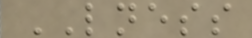LNESS
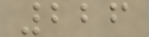226
